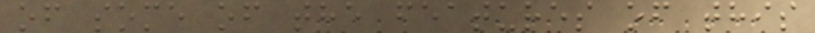of some of the features of this
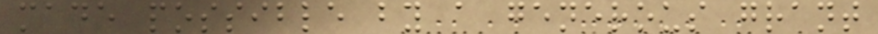made possible by a generous grant
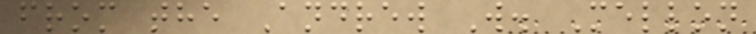from the Andrew W. Mellon
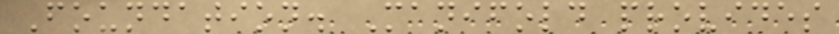Foundation. Manifold provides
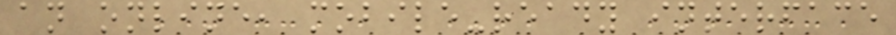an online, mobile-ready interface
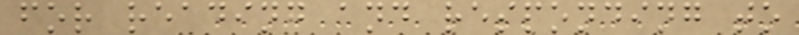for reading and responding to
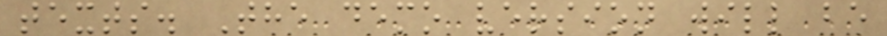texts. The demo version will be
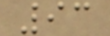93
